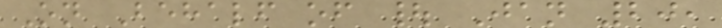On Behalf of | Jan 20,
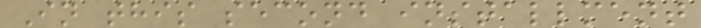In this second installment
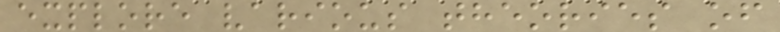explore various theories of
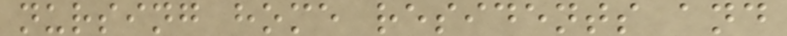nursing home residents and
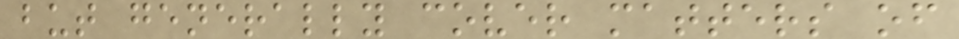but generally cover matters of
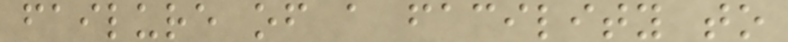failure of a facility to
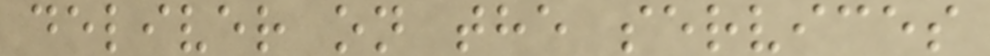deliver on the services
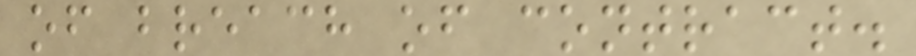of breach of contract.
